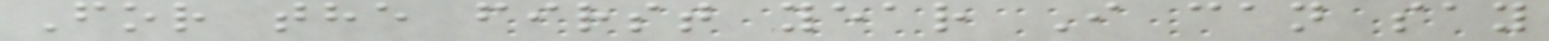For the first year I can say
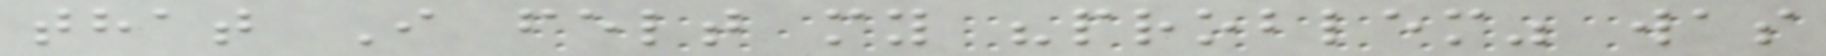that I felt my "problem" was
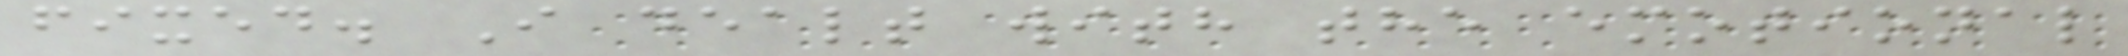fixed. I dealt with the emotional
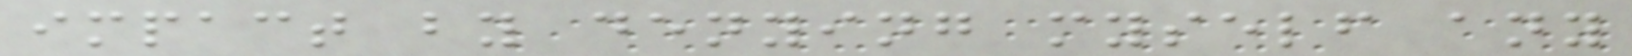impact by denying myself any
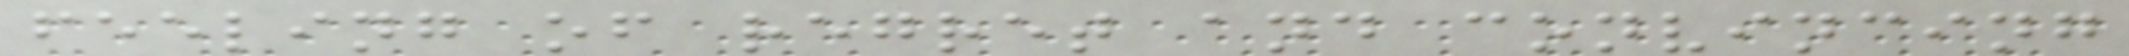feeling of regret and convincing
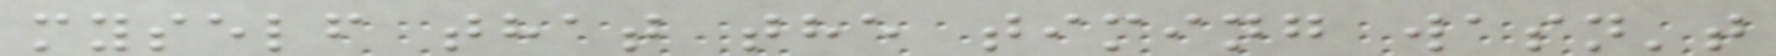myself that the timing wasn't
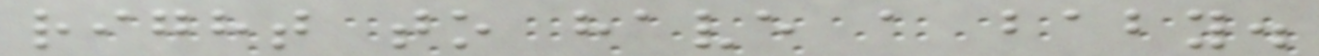right to have a baby.
